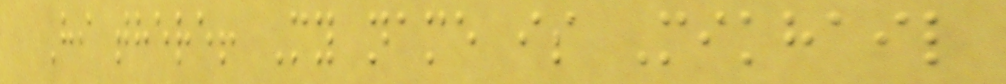Hi there! My name is Mikhail
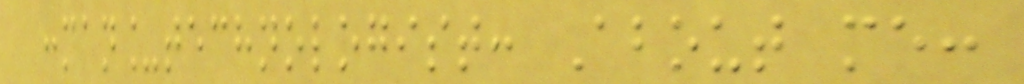:man_technologist: About me:
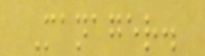Manager.
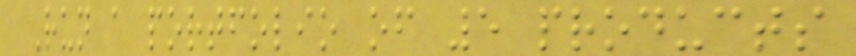Run a portfolio of 5 products
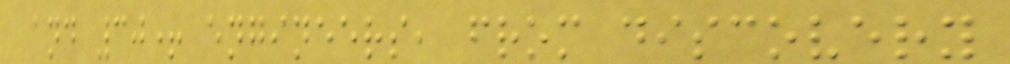and 30+ engineers, from discovery
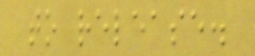to release.
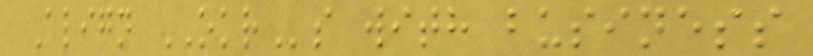Align OKRs with business
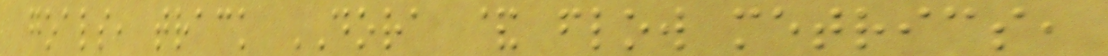goals, track DORA & flow metrics,
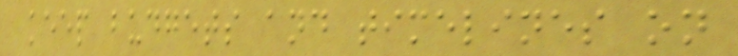keep budgets and timelines on
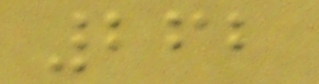262
